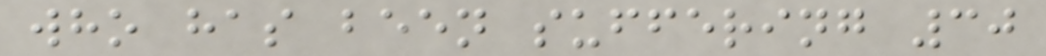who has been suffering 30
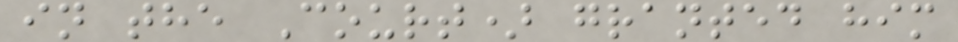in the Court) granted him
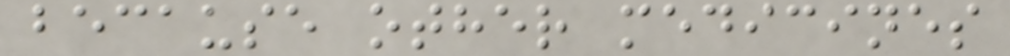because other medicines
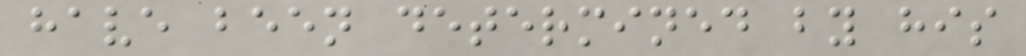have been determined by his
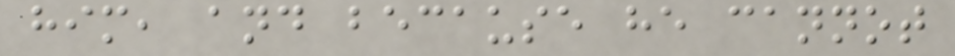him, and because he cannot
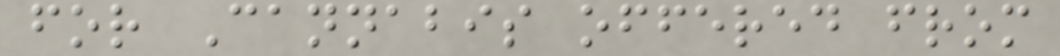for Cannabis offered from
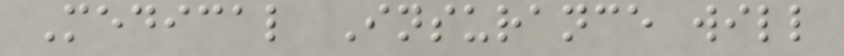Medical Insurance will
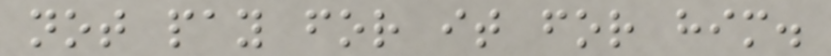not pay for it for him.
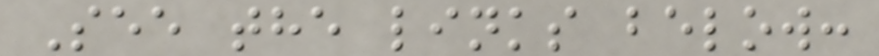See the links below:
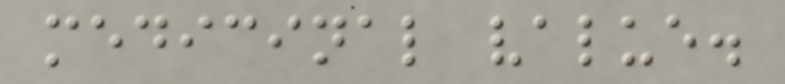medicinal value.
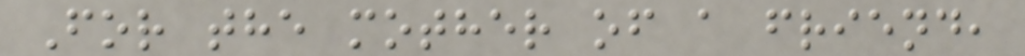For the mother of a friend,
